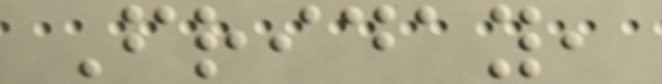Friday,
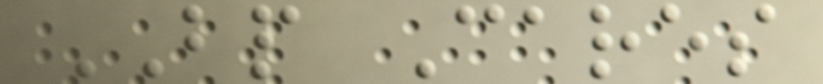BP Cares
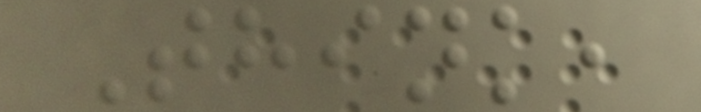Think,
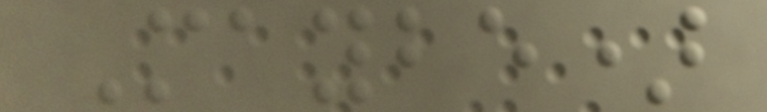Maybe)
